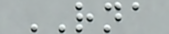RNA
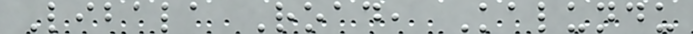Libala Road, Kalundu
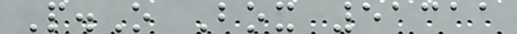P.O Box 51311
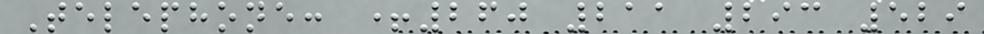Telephone: +260 211 293 529
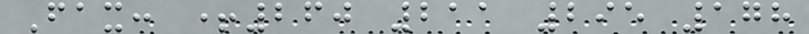Fax: +260 211 295 178
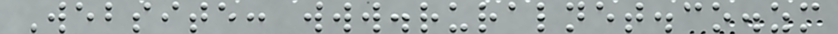Website: www.ruralnet.co.zm
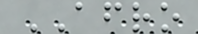AFRO
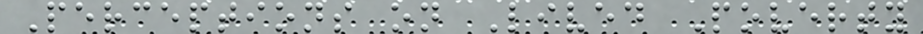Perceptions on Lived Poverty
